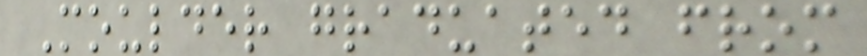Moulder graduated from
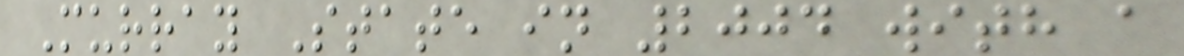Murray State in 2004 with a
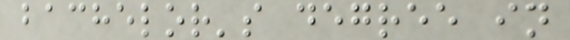bachelor's degree in
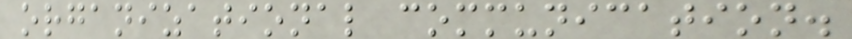organizational communication.
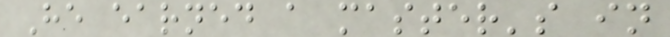He earned a master's in
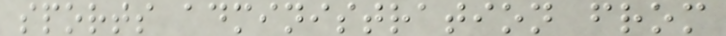sports administration from
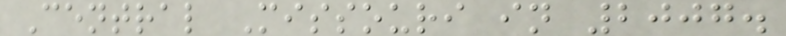Central Missouri in 2007.
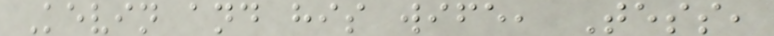Kevin and his wife, Tess,
